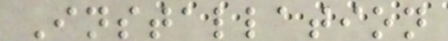Installation
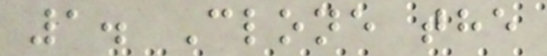1. Clone the
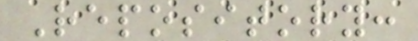Repository:
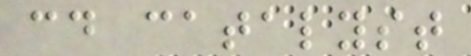cd catalyst
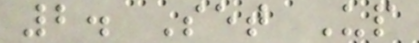2. Set Up
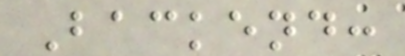Backend:
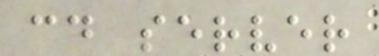cd server
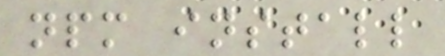npm install
